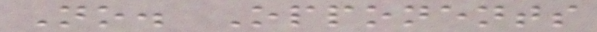No. Opponents
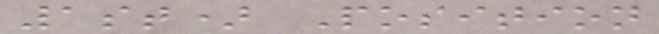1st) Position
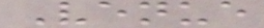Venue
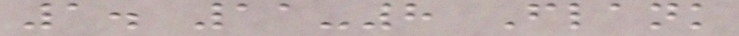1. 11-8 Flank
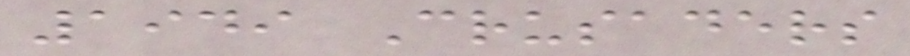1949 Crusaders
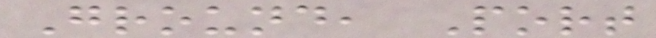Ground, Port
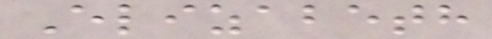Elizabeth
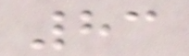83
